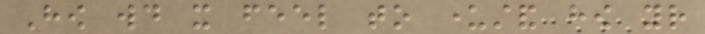How would it feel to understand how your
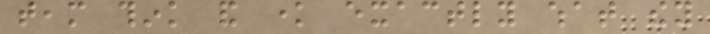team think and know exactly what they
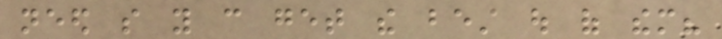need so you can get the best out of them?
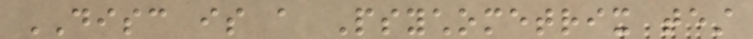DISC is a Psychometrix test
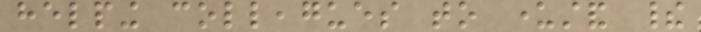helping colleagues to understand their
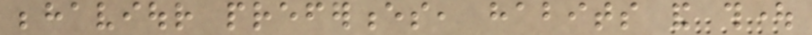behaviour preferences, habits and thought
